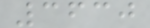3630
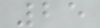25
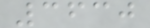3630
